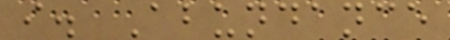i. Abundance
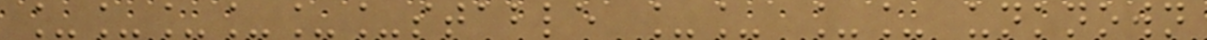______stable __ __ unknown
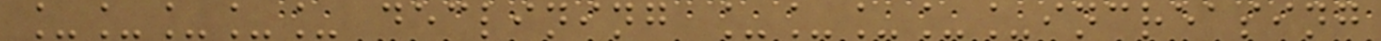_____ declining _____increasing
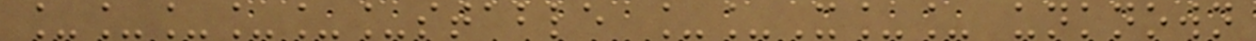______stable __X__ unknown
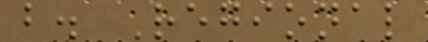b. Regional
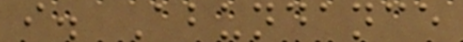i. Abundance
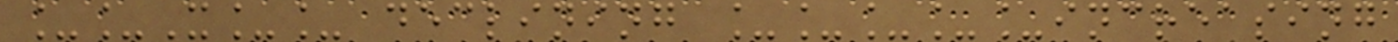__X__ declining _____increasing
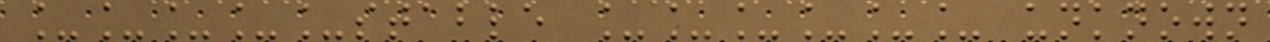_____stable ______ unknown
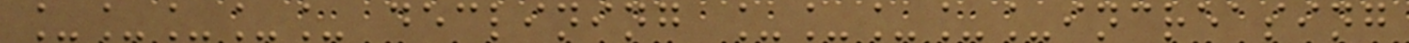_____ declining _____increasing
